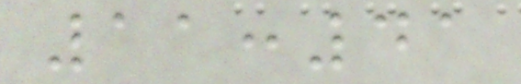11:41
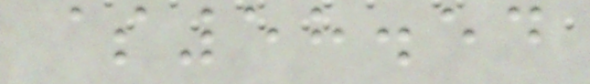$58.54
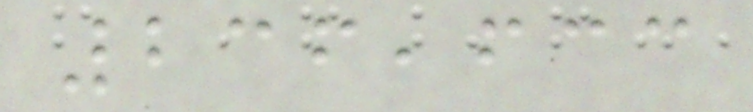236,633
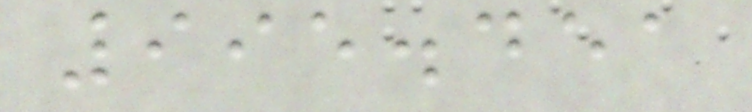995.451
